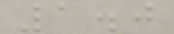1.0
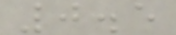0.5
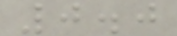0.0
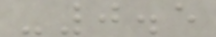-0.5
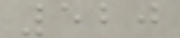520
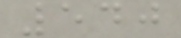540
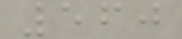560
